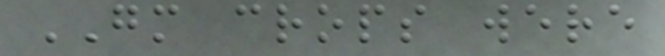GM crops were
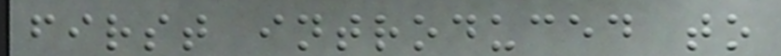first introduced to
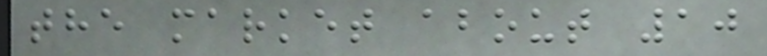the market about 10
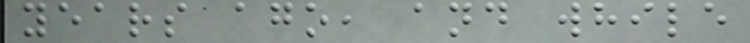years ago, and while
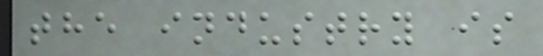the industry is
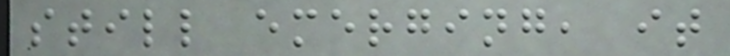still emerging, it
